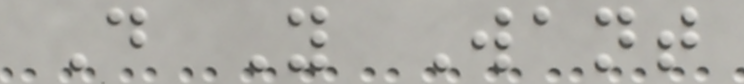Do You Want
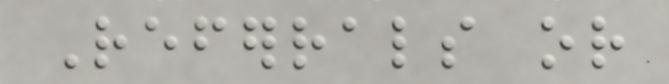Referrals or
